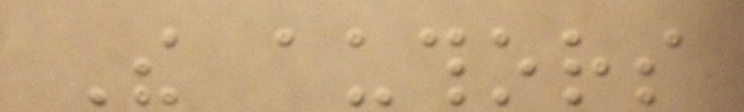The authors
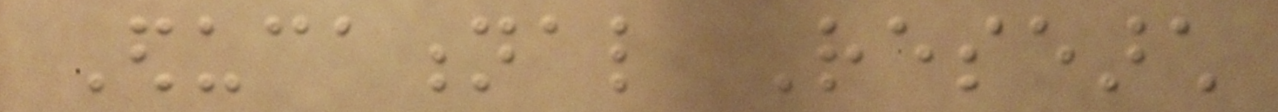Educational Research
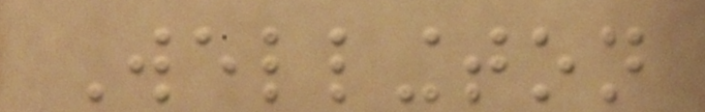Wellington
